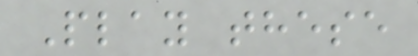Play these
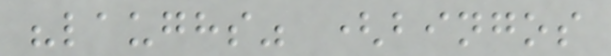"laughs" (bingos
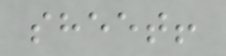sheet!
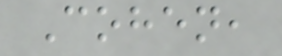Cohen,
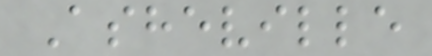Asheville
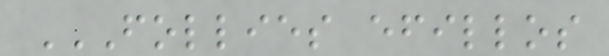FOLLIES EFILLOS
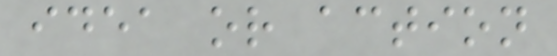idea or action
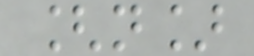[n]
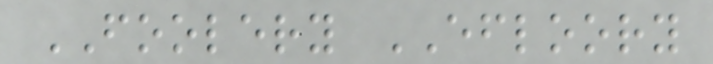FOOLERY EFLOORY
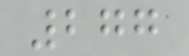277
